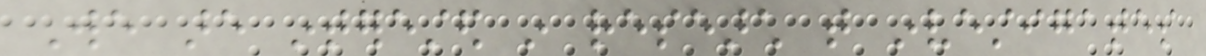We are interested in research that investigates
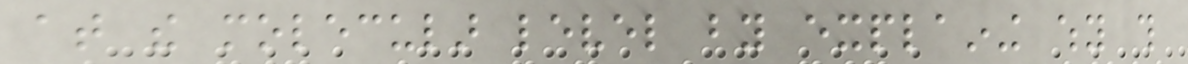at the molecular level by explaining why this
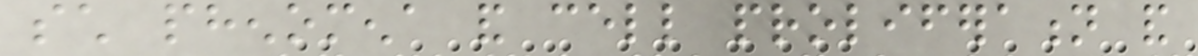such phenomena and cell proliferation and
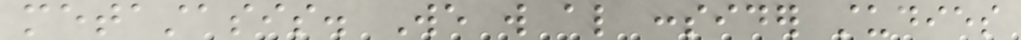metastasis. We will also consider studies
